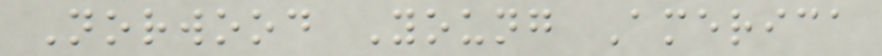Norwood Young America
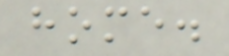home.
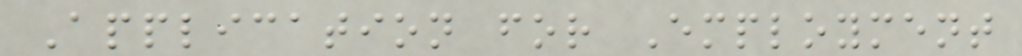Application for Employment
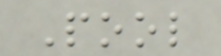Pool
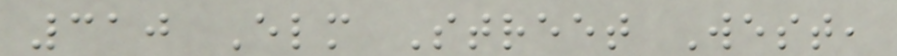310 Elm Street West,
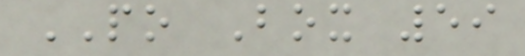PO Box 59
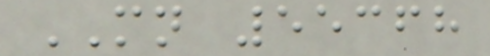MN 55368
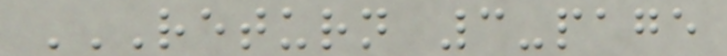RETURN 3-PAGE
